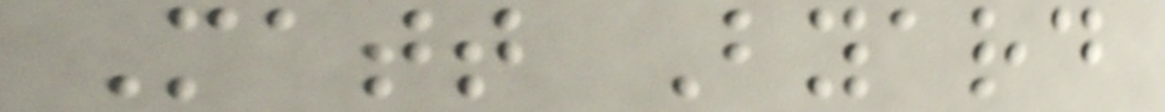Matt Byard
